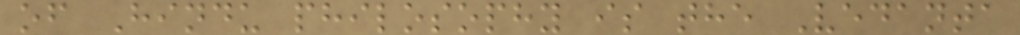of Hindu philosophy is the Vedanta
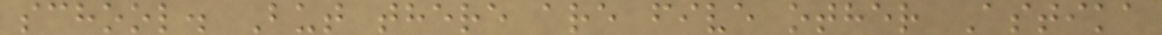school. But there are five other Astika
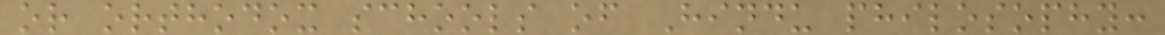or orthodox schools of Hindu philosophy:
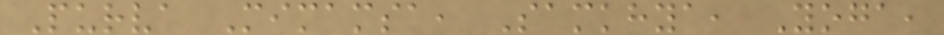Purva Mimamsa, Samkhya, Yoga,
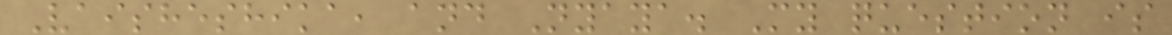Vaisheshika, and Nyaya. My question is
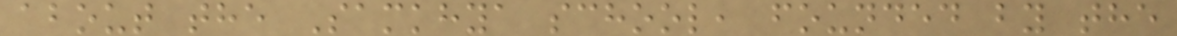about the Samkhya school, founded by the
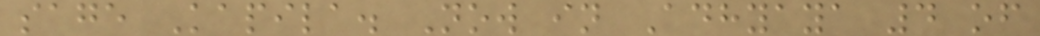sage Kapila. Now in Adhyaya 4 of
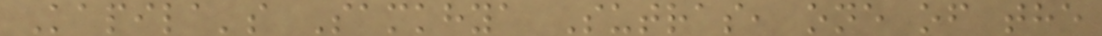Kapila's Samkhya Sutras, one of the
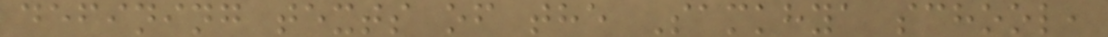defining texts of the Samkhya school,
